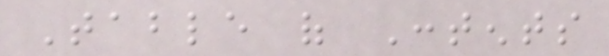Table of Contents
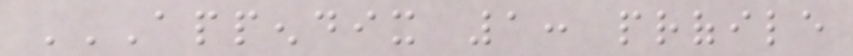APPENDIX 1: PROFILE
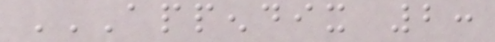APPENDIX 2:
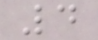4
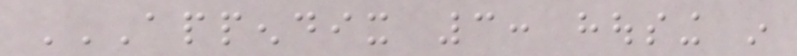APPENDIX 3: HOUSING IN
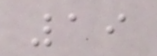19
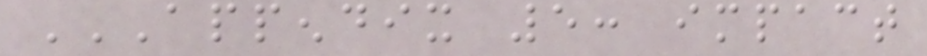APPENDIX 5: IMPACT
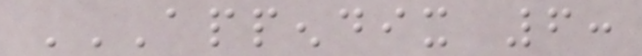APPENDIX 6:
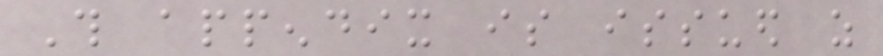This appendix is issued as
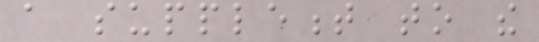a supplement to the
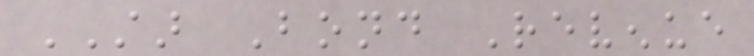STAR Bond Revenue
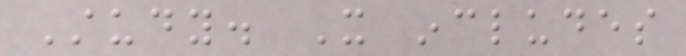Study. It includes
